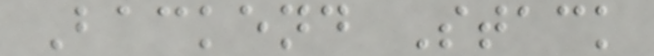Backend Stack
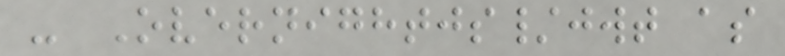- Overnightjs/jwt as
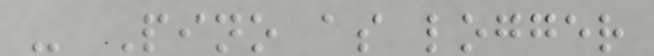- Pino as logger
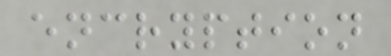encryption
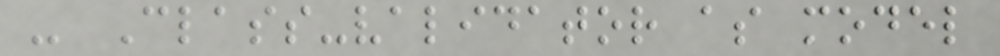- Class-validator as model
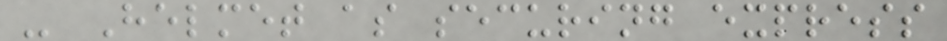- Helmet as securing express
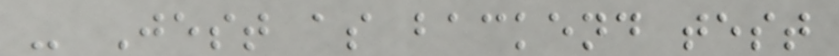- Jest as backend test
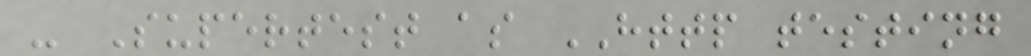- Supertest as HTTP testing
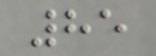85
